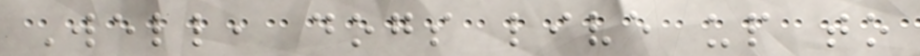Well, dogs live up to
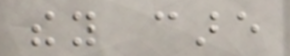they care
